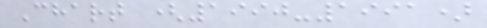Chart (1990-1991)
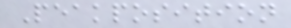Peakposition
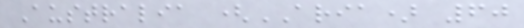Australia (ARIA) 60
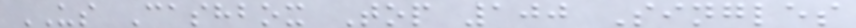US Cashbox Top 100 Singles
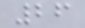26
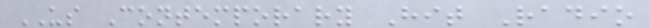US Contemporary Hit Radio
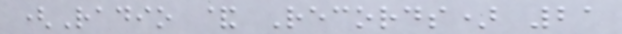(Radio & Records) 21
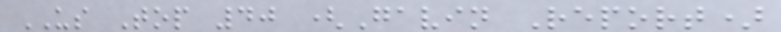US Top 40 (Gavin Report)
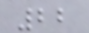22
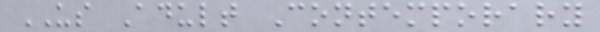US Adult Contemporary
